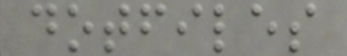dotfiles
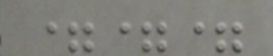===
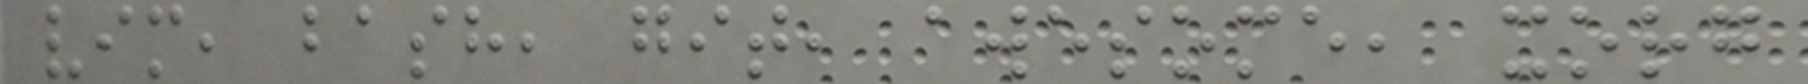vim, bash, git, awesome, xorg
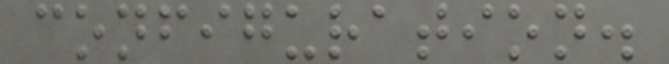configuration.
